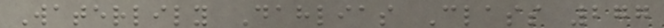Waterlily Dahlias Class 277
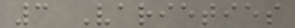3 Varieties
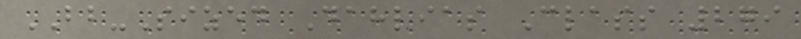BB-Sized Dahlias Class 279
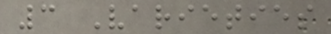3 Varieties
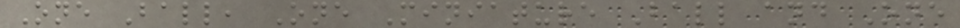One Ball, One Miniature Ball and One
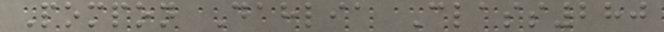Pompon Dahlia Class280
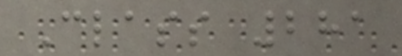Class 281
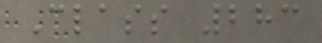Class 283
